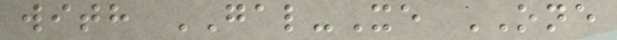with GAL-Xe ONE
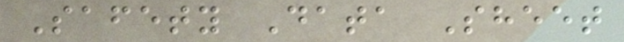Safety Data Sheet
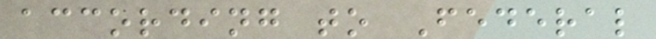according to Federal
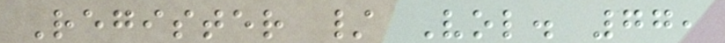Register / Vol. 77,
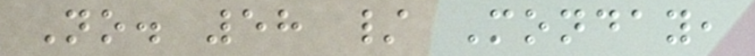No. 58 / Monday,
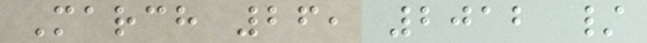March 26, 2012 /
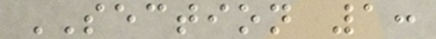SECTION 1:
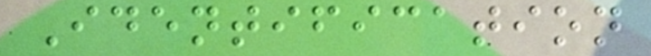Identification
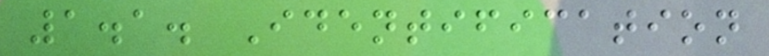1.1. Identification
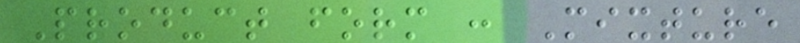Product form : Mixture
